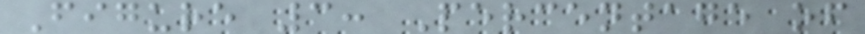Figure 3: Percentage of
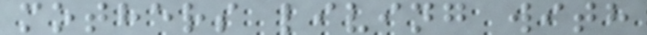mothers living with
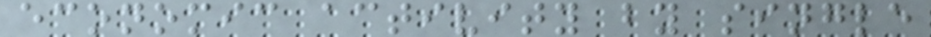economic activity by single
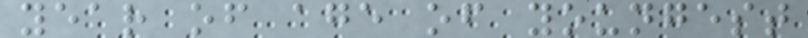year of age of youngest
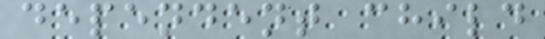dependent child
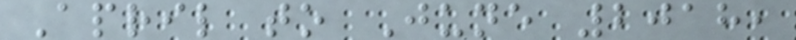April to June 2018,
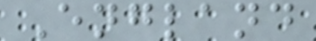England
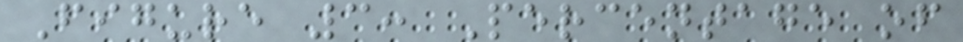Figure 3: Percentage of
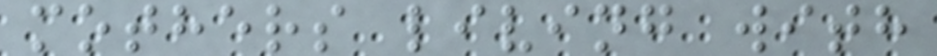mothers living with
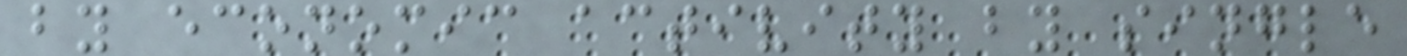by economic activity by single
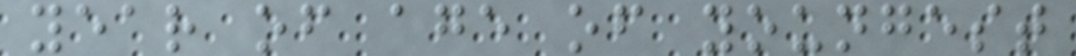year of age of youngest
